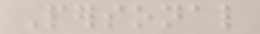Personal
